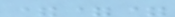===
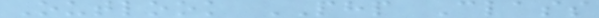Outlook PHP Class
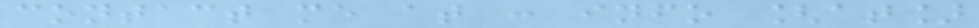contact me at : info [at]
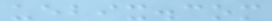uebix.com
